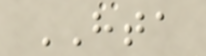HTA
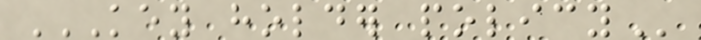KEY HOLDER POLICY
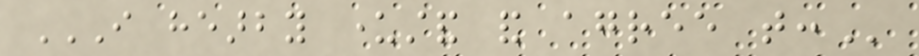I HEARBY UNDERSTAND AND AGREE THAT:
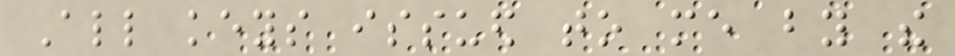All keys issued to me by the
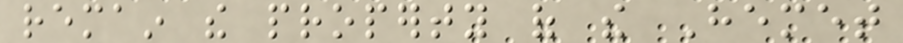remain the property of the Hemet
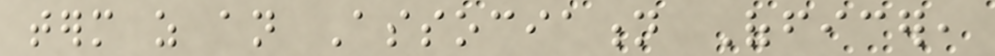term as an Association Officer,
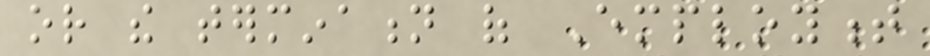or the termination of Employment
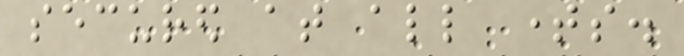secured at all times.
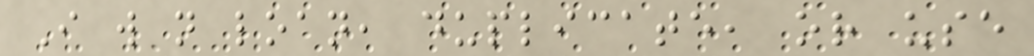I will not loan, duplicate, or use
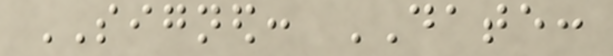SIGNED: DATE:
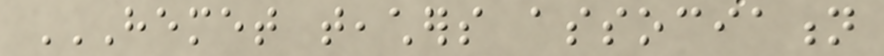HEMET TEACHERS ASSOCIATION
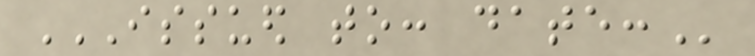ISSUED TO: DATE:
